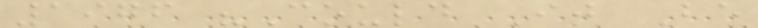1976 "Could It Be
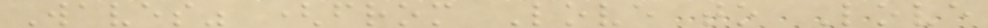Waves" (from Love to Love
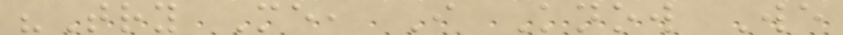"Try Me, I Know We
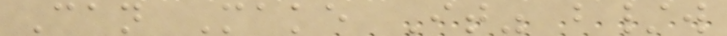Can Make It" b/w
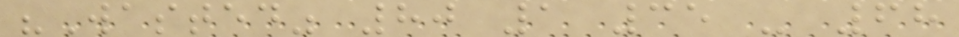"Wasted" 80 1 35 - 68
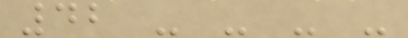42 - - - -
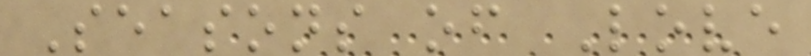Seasons of Love
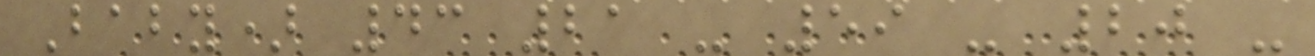Baby) 43 21 - 59 - 20 -
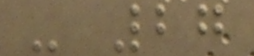- 27
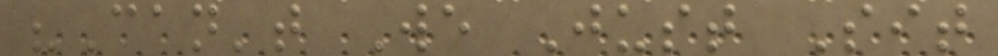"Can't We Just Sit
